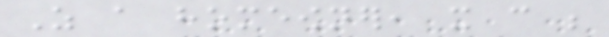As a homeowner, it can be
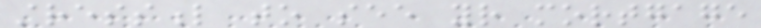stressful to see your mortgage
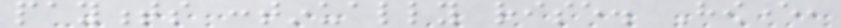payments continually rise. However,
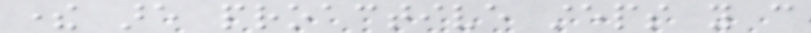there are proactive steps you can
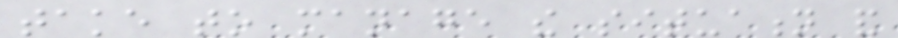take to manage the situation and
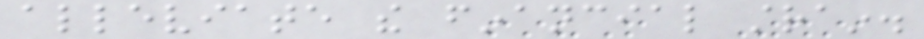alleviate the financial strain.
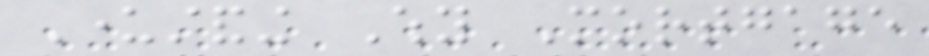Understanding Why Mortgage
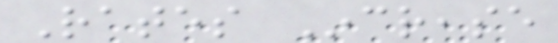Rates Increase
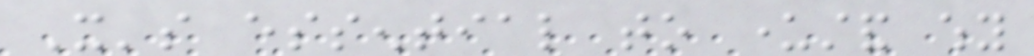It's essential to understand why
